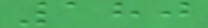180
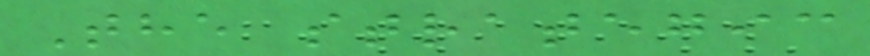The strategic
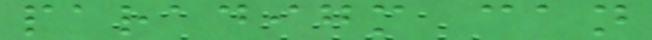paradigm can
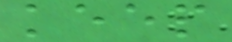keep
